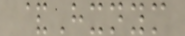&Hxnym
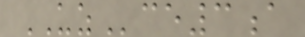UZce3a
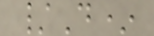/D*
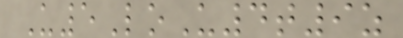U5LoU4t9z
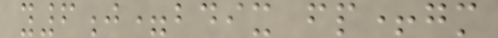y6j=bdix fp+gm
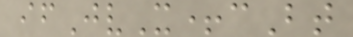ifJvX+cBt
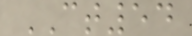CT54
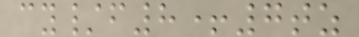cy/f8+7tz
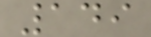149
